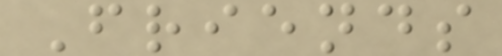Friends
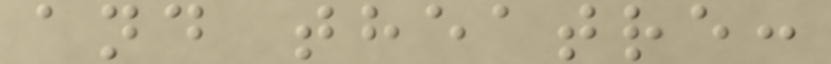and theatre:
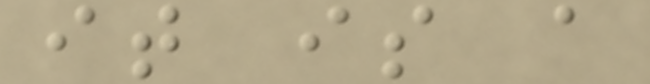it is a
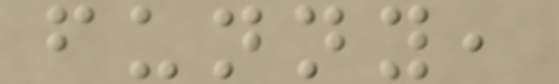funny,
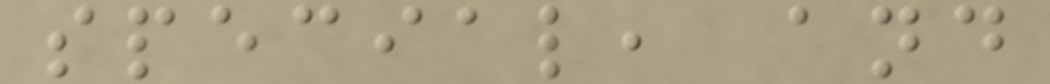special, and
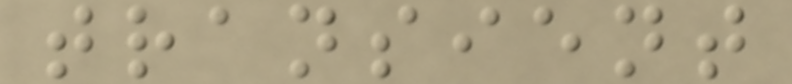transient
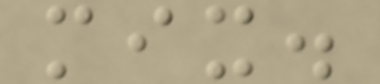mix.
